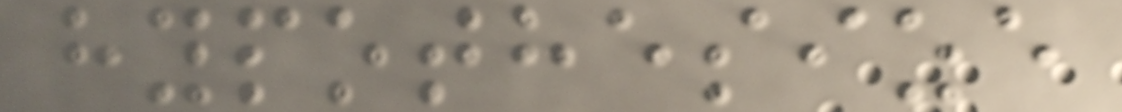hypothesize
